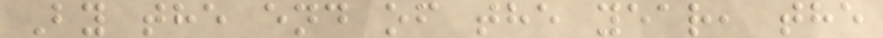By the end of the year, the
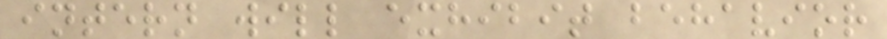intern will exhibit behavior
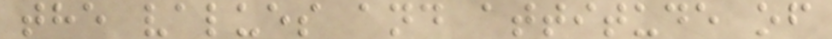the values and attitude of
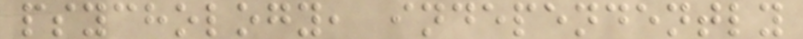psychology, independently
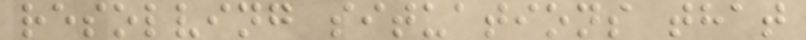resolving situations that
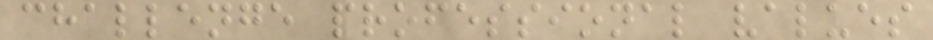challenge professional values
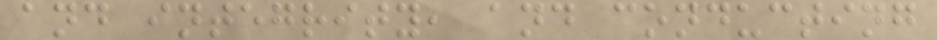and integrity, and conducting
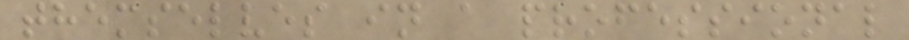themselves in a professional
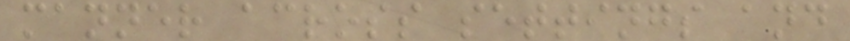manner across settings and
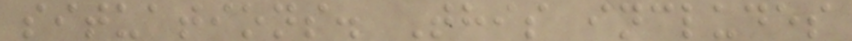situations. This includes
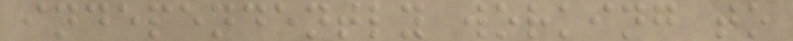independently working to
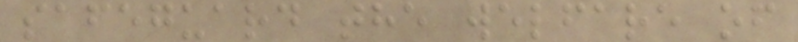safeguard the welfare of
